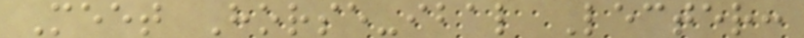Meet Horse-ibal Lecter:
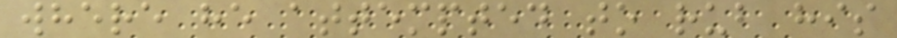where he attempted to rub his
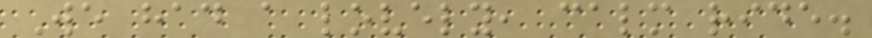We had a lovely, calm ride.
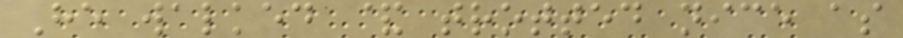He walked & trotted nice as
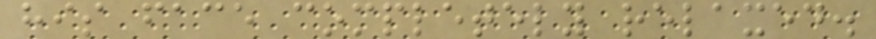his face completely relaxed.
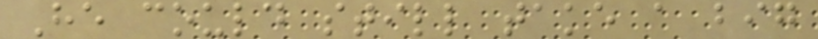He could still take a big
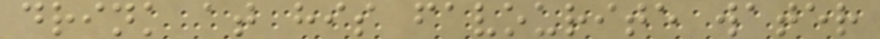drink at his favourite water
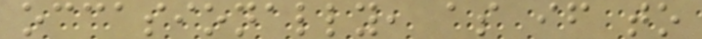occasionally, as if to
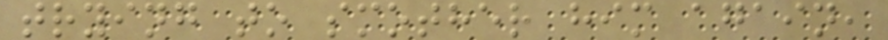trying to smother him again,
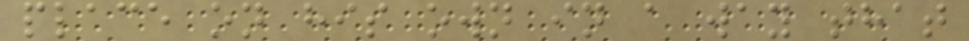place on his own in a way that
